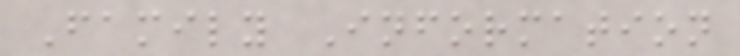Family Information
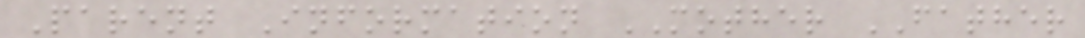Parent Information MOTHER FATHER
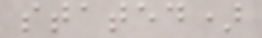stated)
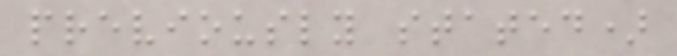previously stated)
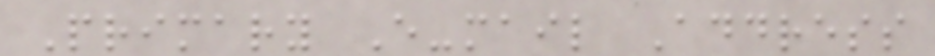Primary E-mail Address
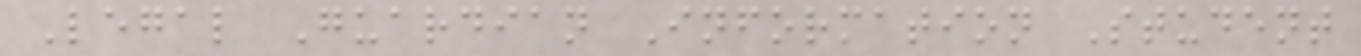Legal Guardian Information Student
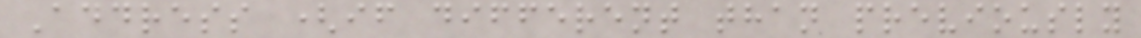Address (if different than previously
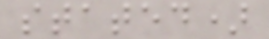stated)
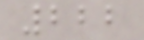222
